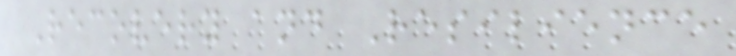Recovery and Resilience
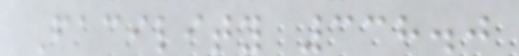Facility 338.0
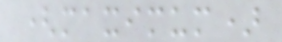(maximum)
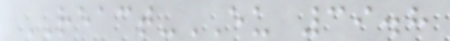REACT-EU 39.8
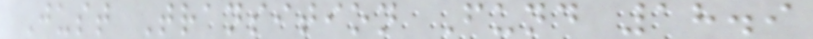Just Transition Fund 18.9
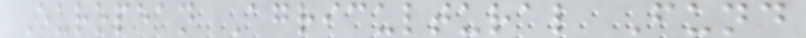European Agricultural Fund
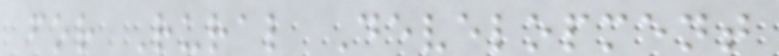for Rural Development
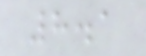8.1
